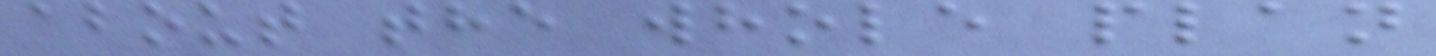about the whole plan
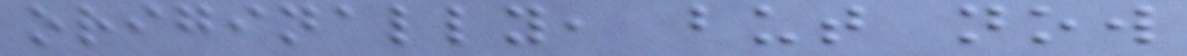originally, but now
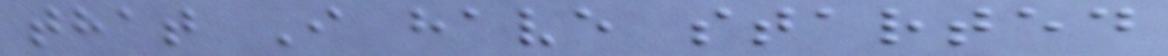that I have started
